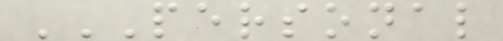PERSONAL
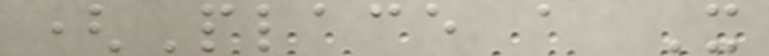(Place a X
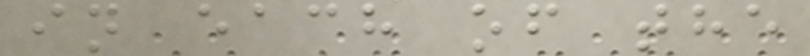in each of the
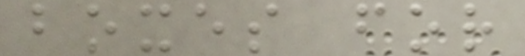boxes for
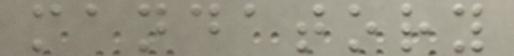mandatory
